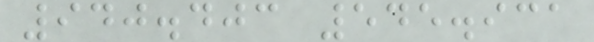940.403 545.931
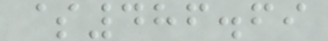$486.69
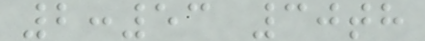2:53 30th
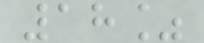18%
